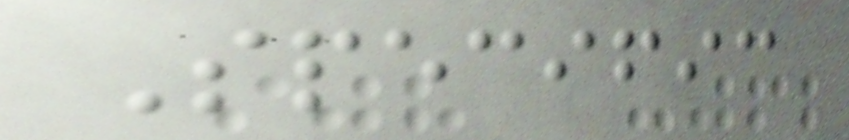Specific
